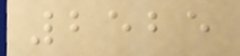2525
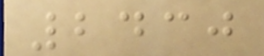2430
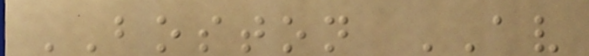BOSTON AV
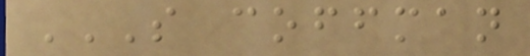S COFFMAN
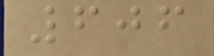606
